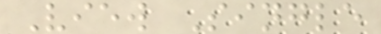View Single
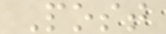Post
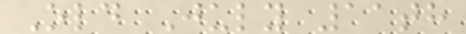Old July 11th
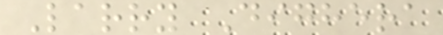Larry Dighera
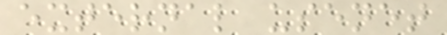external usenet
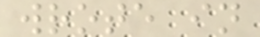wrote in
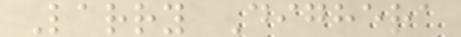Larry Dighera
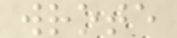wrote
